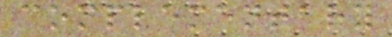complementary
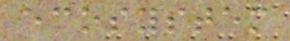ecosystem
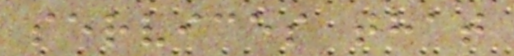services that
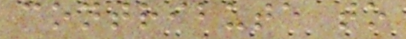contribute to
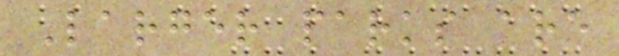Larger parks are
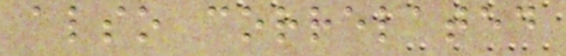also correlated
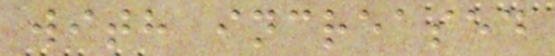with increased
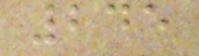245
